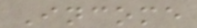Income
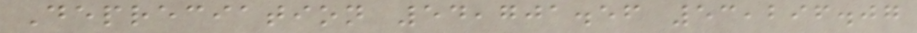Depreciation 54,701.56 53,296.07
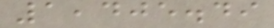1,405.49
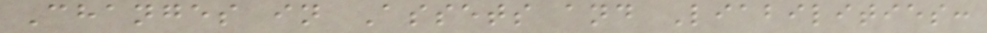Changes in Assets and Liabilities:
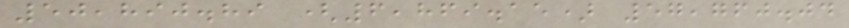50,890.89 (6,869.15) 57,760.04
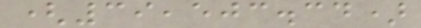(39,503.34)
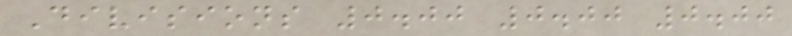Divisions 0.00 0.00 0.00
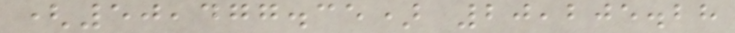(50,477.35) 20,205.28
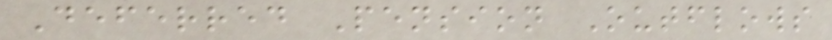Deferred Pension Outflows
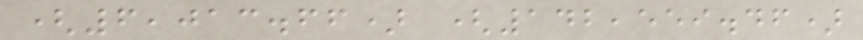(6,013.66) (142,559.46)
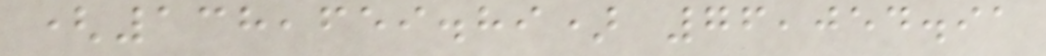(138,659.89) 76,054.91
